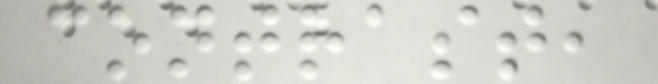contrast,
